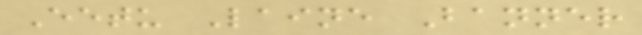Eetu Laine Banner
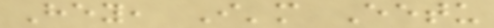Hey, I'm Eetu
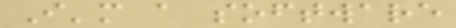I'm a software
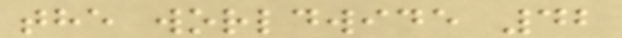the worldwide 42
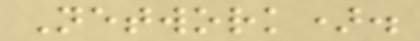Network).
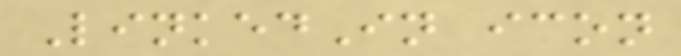LinkedIn icon
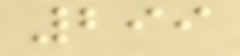299
